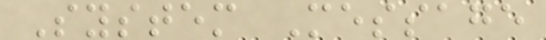System Message
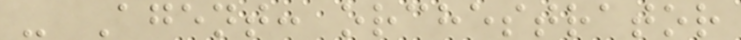- Agent: orchestrator
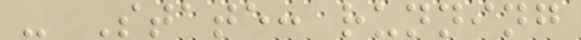- State: running
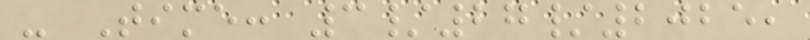- Time: 3/27/2025,
